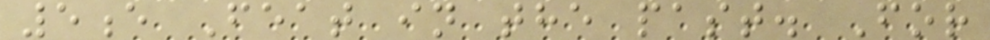5e Feat in the past. For
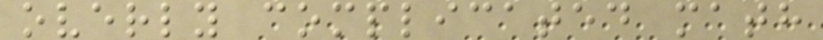overly complicated math
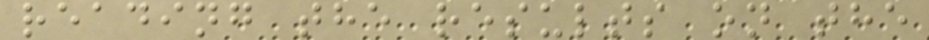reading the results on the
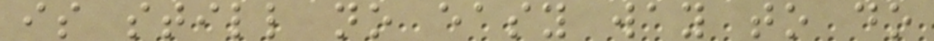is still no easy way to do
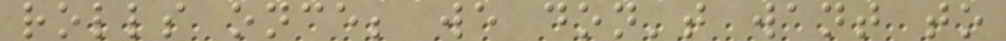rolls once; we don't want to
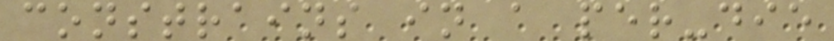constrains in a per-die
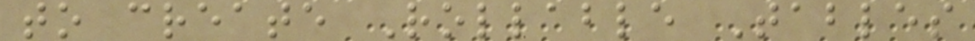to create Rollable Tables
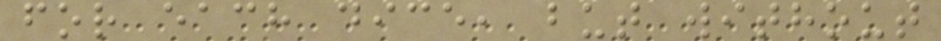for each dice, but without
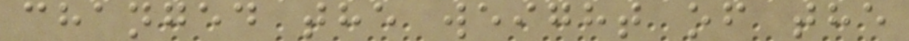changed the weight of the
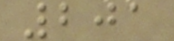201
